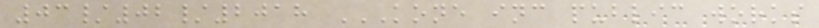03/02/2018 KONE INC PUBLIC WORKS
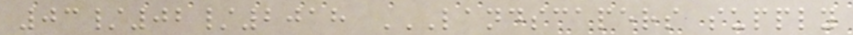03/02/2018 LANDSCAPERS SUPPLY
